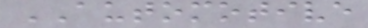AUTOMOTIVE
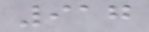917
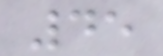45
